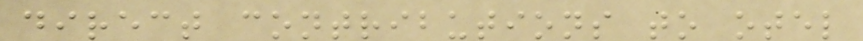direct contributions to otel
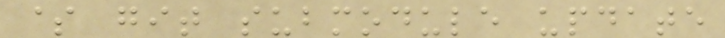$ git submodule update
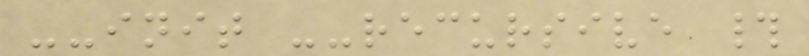--init --recursive #
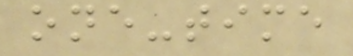one-time
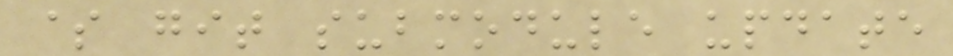$ git submodule update
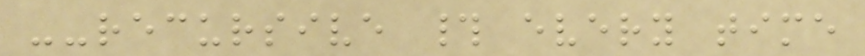--recursive # every time
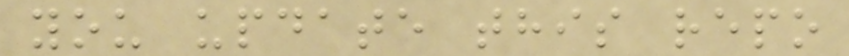you update this repo
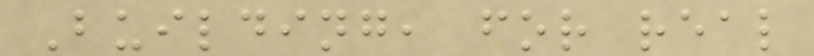Building, for real
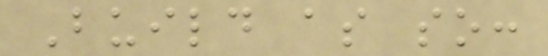Build as so:
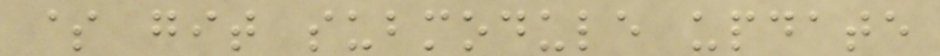$ git submodule update
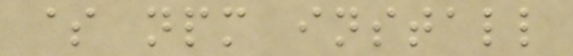$ npm install
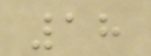18
